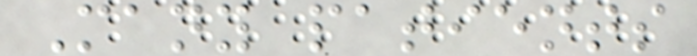Many patients
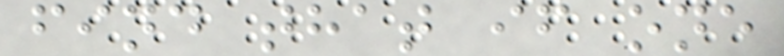find that if one
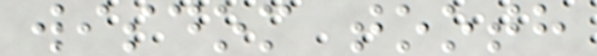wisdom tooth
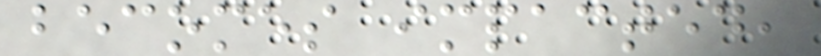becomes impacted,
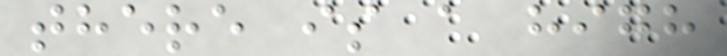there is a high
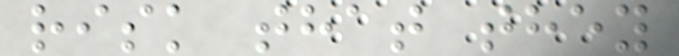risk that they
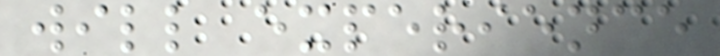will experience
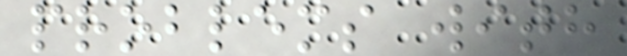problems with
